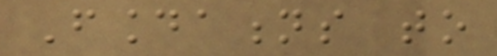Foundations to
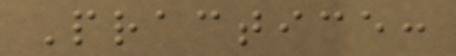Practice:
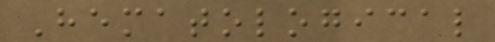Hematological
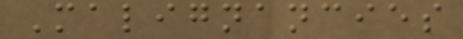Malignancies
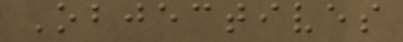Objectives
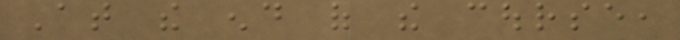At the end of the course,
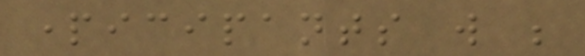participants will be
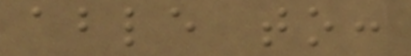able to:
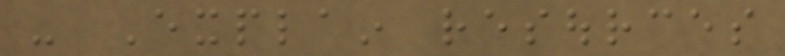- Explain resources
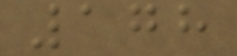178
